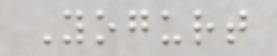Yogurt
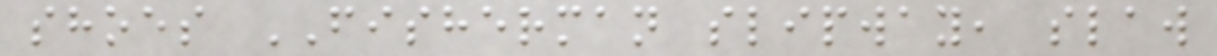shoes FISHERMAN slipway, slaw
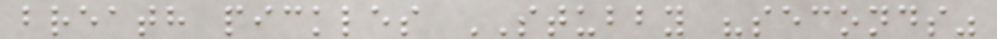breath pickles STUBBY "seconds"
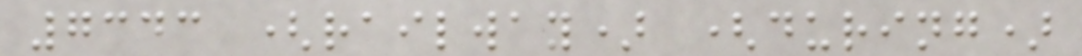7343 (railway) (during)
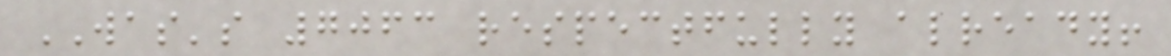WAS's 7063 respectfully already!
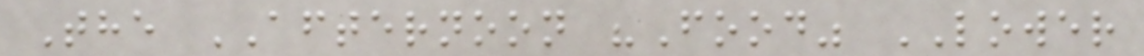The AFTERNOON "Food" LOWER
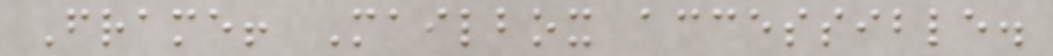Frame! Mailbox accessible.
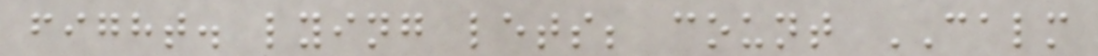fight. lying lets; count CALM
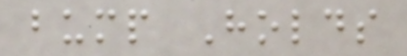bump Holds
